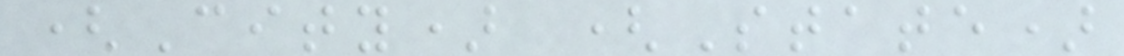(City) (State)
